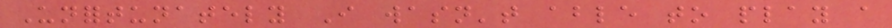Unfortunately I wasn't able to play a
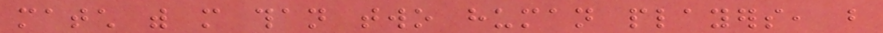match with more than two human players, but
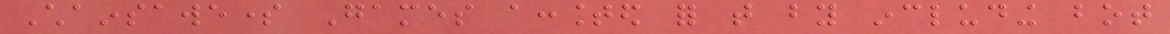Chainsawesome Games accounted for that by including bot
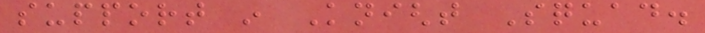support in Knight Squad.
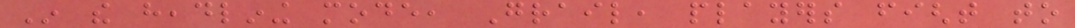In the headlining mode, Grail, players fight to
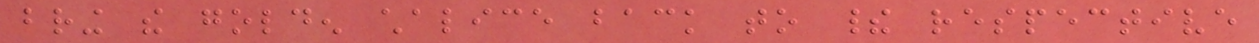bring the golden chalice back to their respective
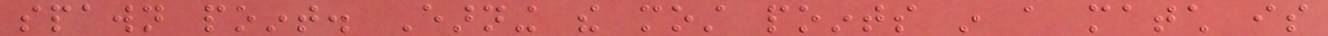spawn point. Earning the most points in a match is
